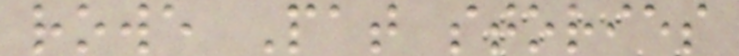rowe Pat stories
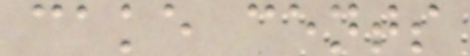cake cents
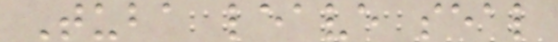Tuba leave seal
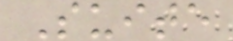Suite
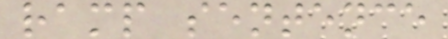ramp sentence
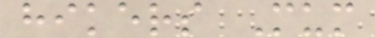hikers Mum
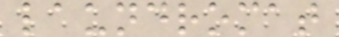laundromat
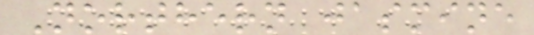Northern jasmine
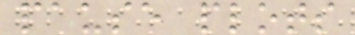pause plots
